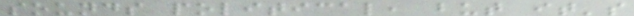sounds political, but it's
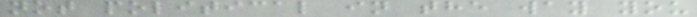not political in the way you
